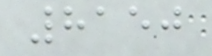8150
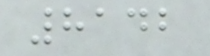8142
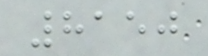8150
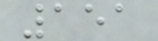151
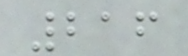216
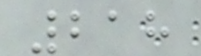218
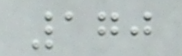170
